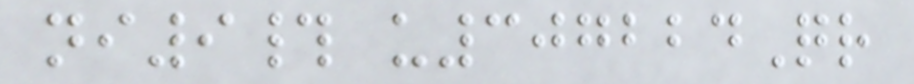ni9# u307224Qr
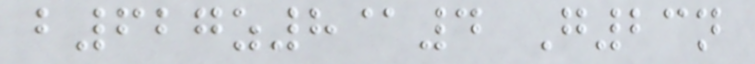b627z8@4 G23n
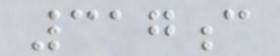317c
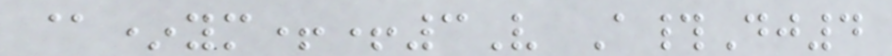@*ym++3V A#Dj4
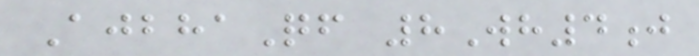AjbhaQf 8Wh4j
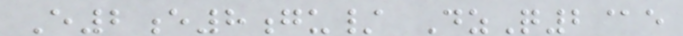E2e8gu/ DzQ2@e
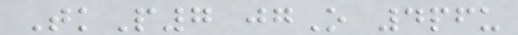TkP7 jgO 4pfu
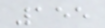155
